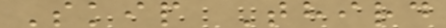Skip Third
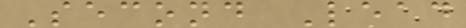Second Lead
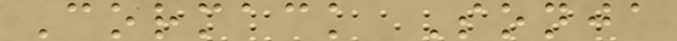Cormack Sonja
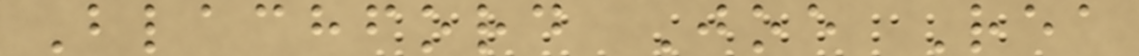Blachford Joe Rea
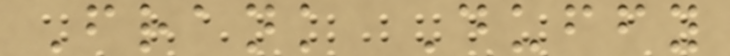Frank Duffy
